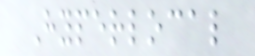Hyperlocal
